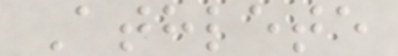Athlete
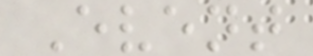Event
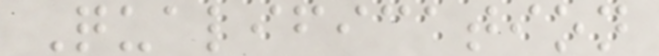Qualification
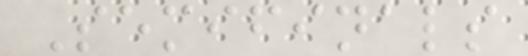Semifinals
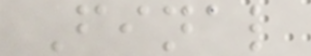Final
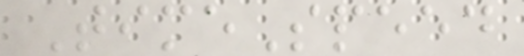TimeSpeed
